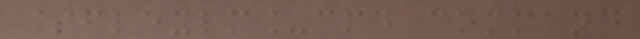$flexlm_cmd command
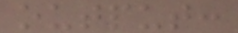output:
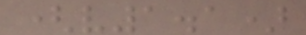(v1.1)
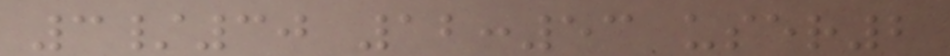3/30 12:53 user2
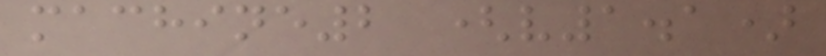machine2 (v1.1)
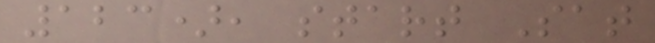123), start Sat
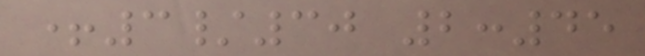+3/30 2:45
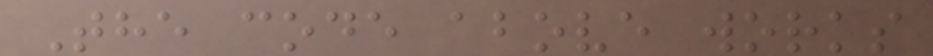The code above works
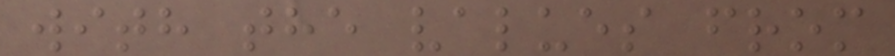with the values from
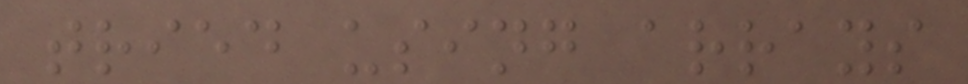tried using arrays
